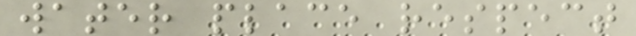water place respect
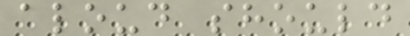aloud should
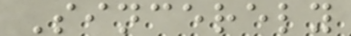Sincerely
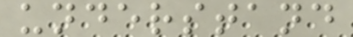understand
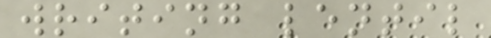writing lentil
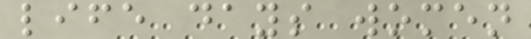life days women
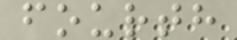fourth
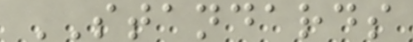STANDARDS
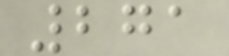271
